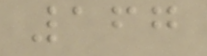167
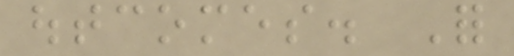outcomes. For
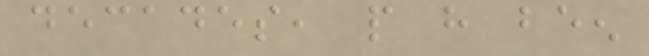decades, people have been
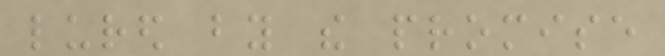lured by the promise
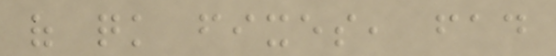of quick fixes, fad
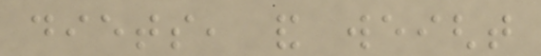diets, and weight
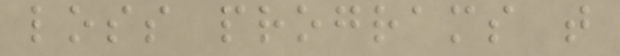loss programs that
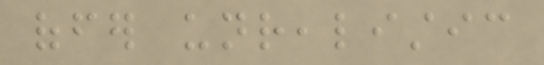offer unrealistic
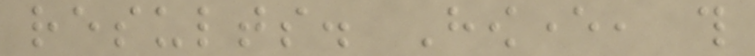results. However, this
